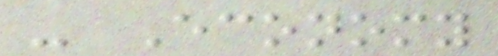- Economy
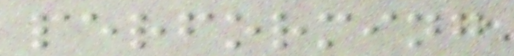performing
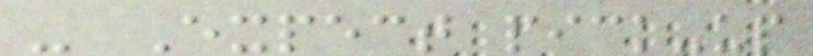- Expect pick-up
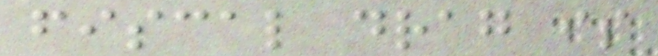fiscal drag is
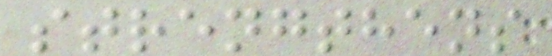strengthens
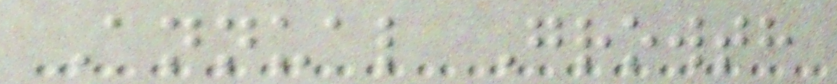Annual Growth
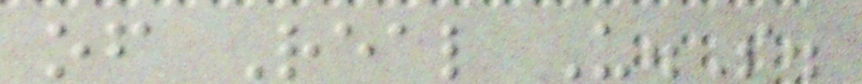of Real U.S.
